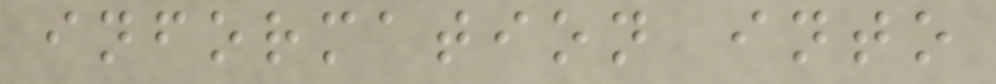information into
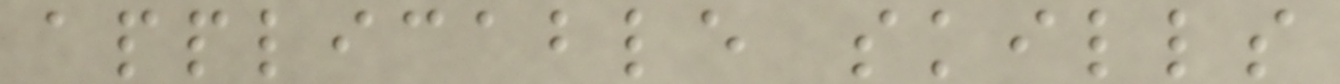applicable skills
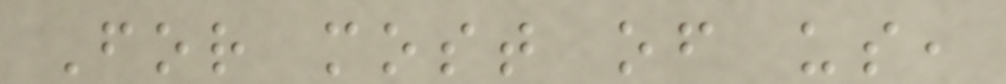For most of us,
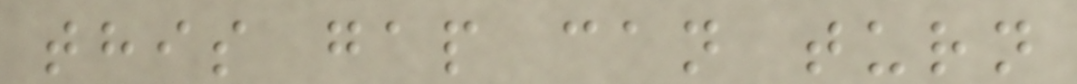this gap can turn
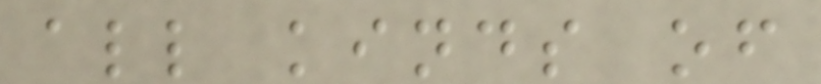all kinds of
